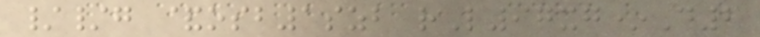//g &osb1szb rL97xg*D2
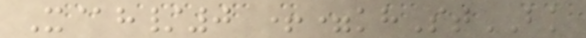X@h/0 +=khStBK
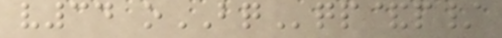v34 oBQqp&p/
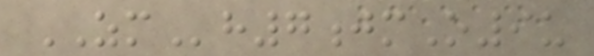ZMh7jmO9u
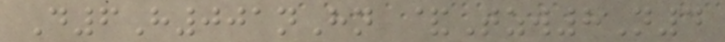D6H001nHn &Tzw8N4
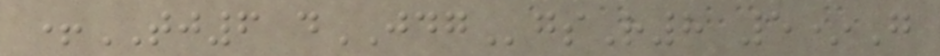+TJ6 dJDGgsR8 5*G
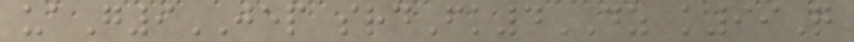uaG9JEP srdFk4DZ k99Q
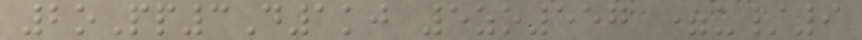2oPp3D1kj 5zo557 =u/9
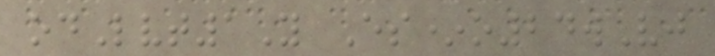odLvt1Y Es*o24wVj
